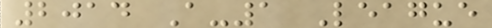2014 A-1 League
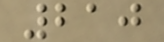210
